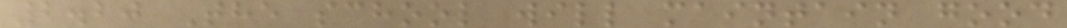2.20 The school will maintain good
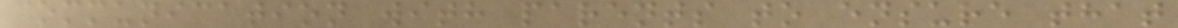communication with parents to ensure that
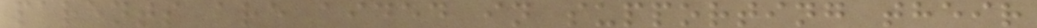parents are aided in supporting their
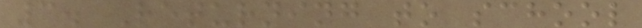3. Returning to school
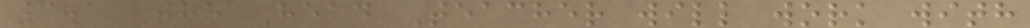3.1 The Head Teacher will work with
